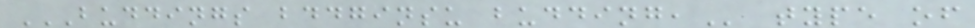BUDDINGS BDDGINSU BUDDING, type of
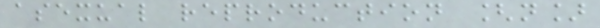asexual reproduction [n]
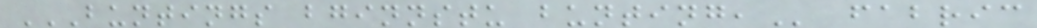BUNTINGS BGINNSTU BUNTING, fabric
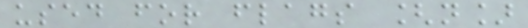used for flags [n]
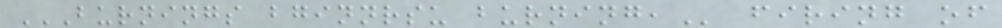BURNINGS BGINNRSU BURNING, firing of
